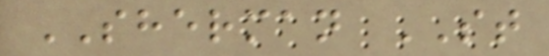SHERMAN ST
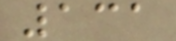131
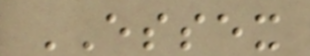ESSEX
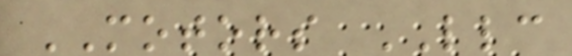MOTORS LLC
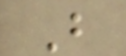B
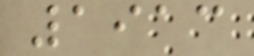1913
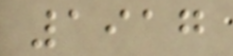1917
